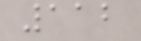112
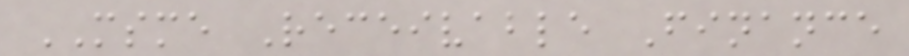MSME Receivable Finance
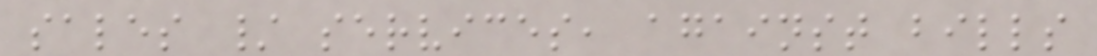sales / services, against bills
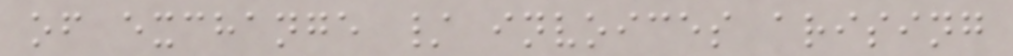of exchange / invoices arising
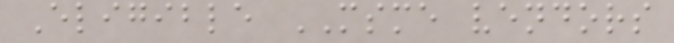Eligible MSME vendors
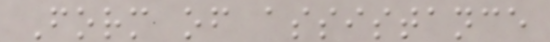Form of assistance
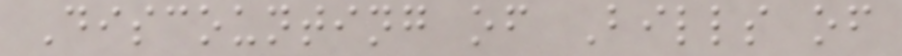Discounting of Bills of
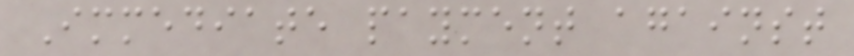Immediate payment against
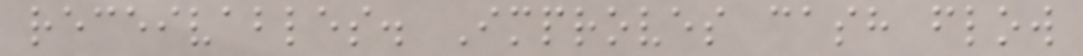receivables. Improves cash flow
